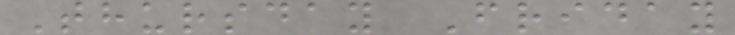Thursday Friday
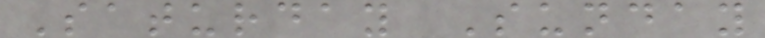Saturday Sunday
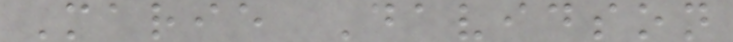Marie Davidson
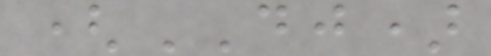(DJ)
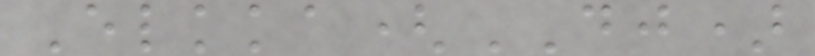Elkka(DJ)
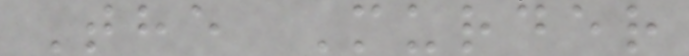The Murder
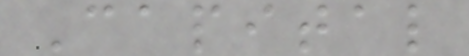Capital
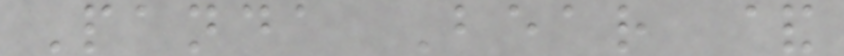Panda Bear &
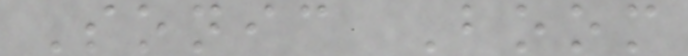Sonic Boom
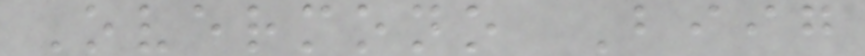Overmono Biig
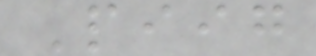Piig
